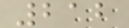212
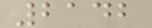2142
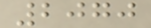2070
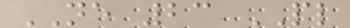NE 23 PL
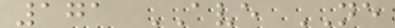171 AVE NE
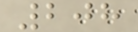208
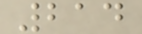214
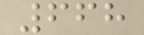668
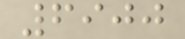6900
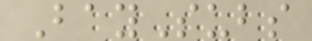BaySubs
